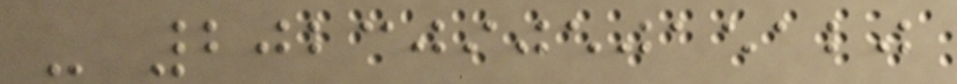- 20230905015120
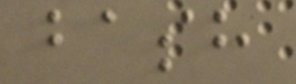bash
